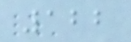122
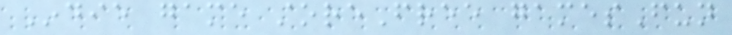Indie game storeFree gamesFun
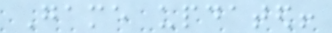Game updated!
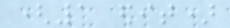(1 edit)
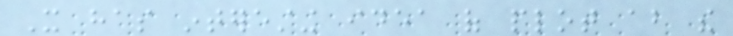It has interesting idea of plot about the
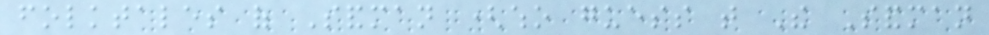folktales of Sandman (who guess that The Sandman
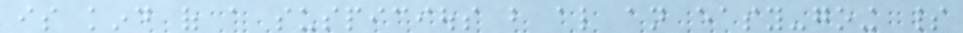is kind of a suspicious but also an easy-going spirit
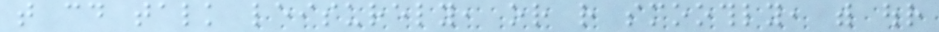that could talk leisurely, or rather smoothly, with our
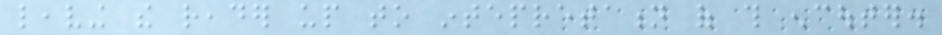leaving the reader up to intepretation of this encouter.
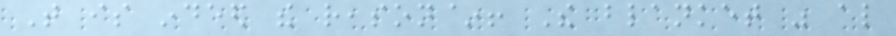That is indeed the reason~! The blanket was also
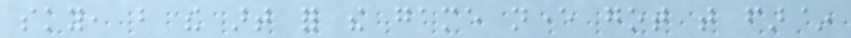sky, but the art for the game never got that far~
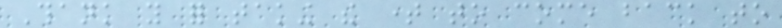Thank you for taking the time to come back to
